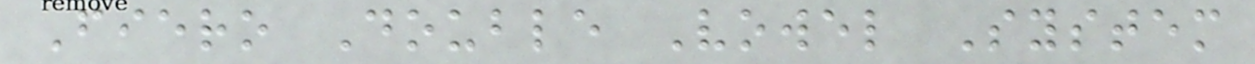Fiero Double Vowel System
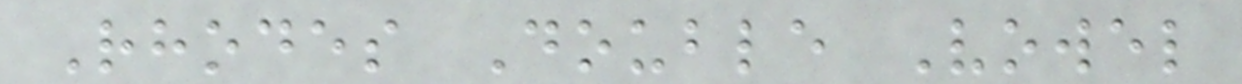Rhodes Double Vowel
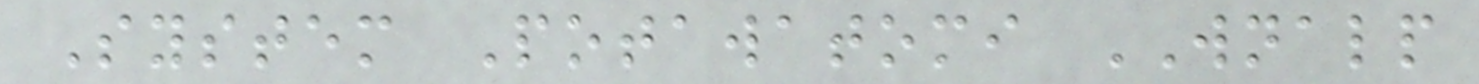System Potawatomi WNALP
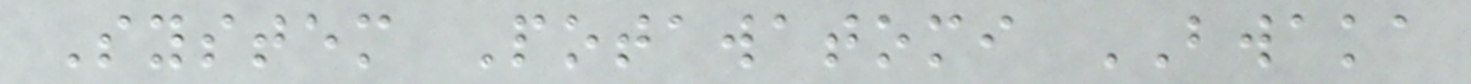System Potawatomi BWAKA
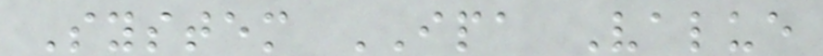System IPA Value
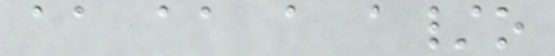aa aa a a/o
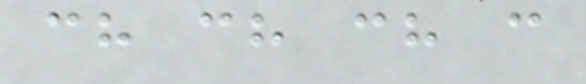ch ch ch c
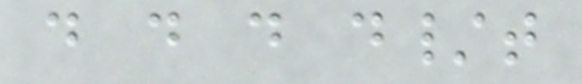d d d d/t
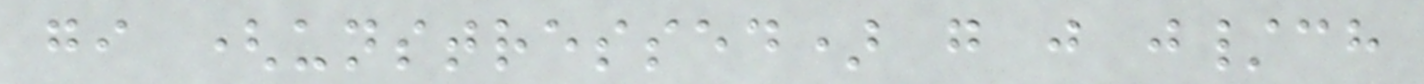gi (unstressed) g j j/ch
